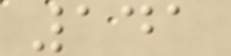141
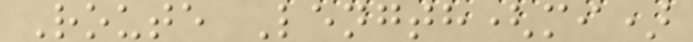Route Length(mi)
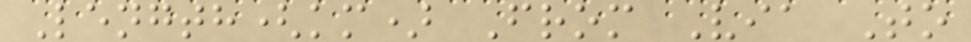Length(km) From Via To
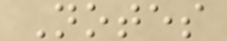Notes
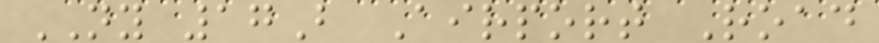NY 17B Airport Road
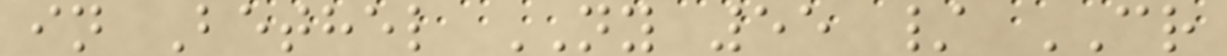in Bethel NY 55 / CR
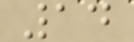14
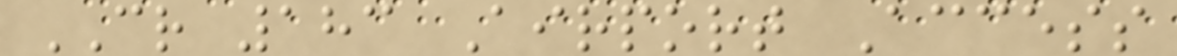CR 183 Airport Access
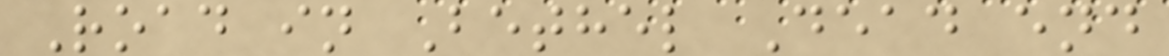Road in Bethel Dead end
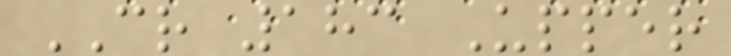CR 183 Upper
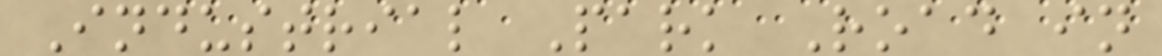Industrial Park Road in
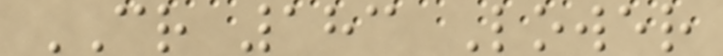CR 183 Lower
